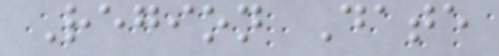Region Date
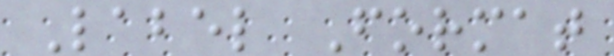Label Format
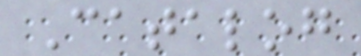Catalog
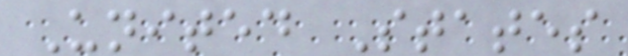United States
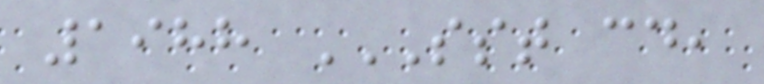1988 SST CD,
